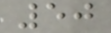50
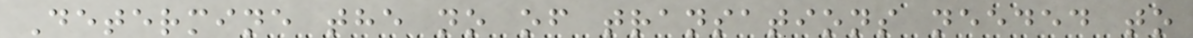Determine the no of transations needed to
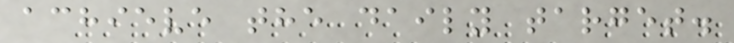achieve the daily target.
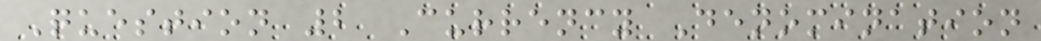Question 2 Currency Denomination
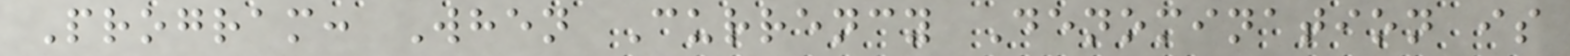Program: When Currency Denomination is
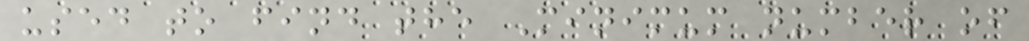used to find the Minimum number of
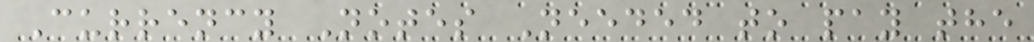Currency Notes Needed to pay the
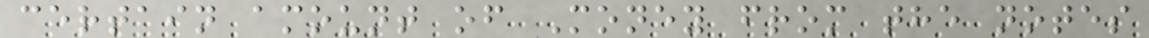certain amount of Money from the notes
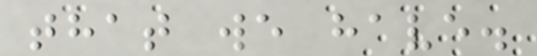that we have.
